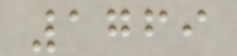1769
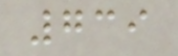739
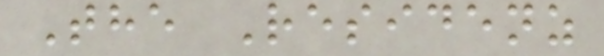The Residenz
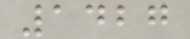1427
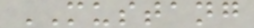MUSTANG
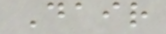Dair
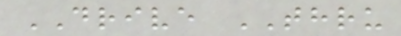DRIVE THRU
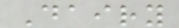Dairy
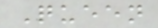Queen
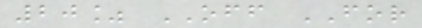20% OFF FOR
